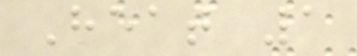Heat 1
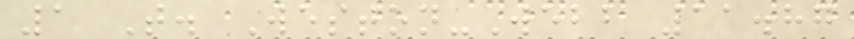1 T. Weston-Webb 11.87
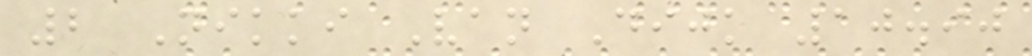2 Nikki Van Dijk 10.90
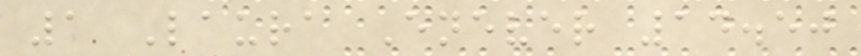1 Laura Enever 14.50
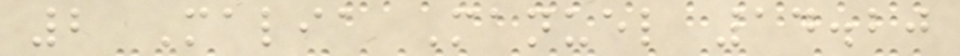2 Malia Manuel 14.20
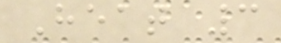Heat 3
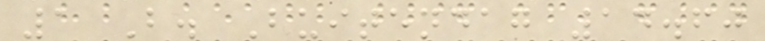1 B. Buitendag 14.60
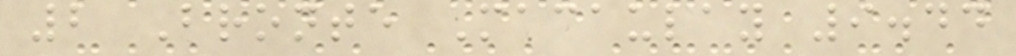2 Bronte Macaulay 9.44
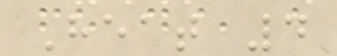Heat 4
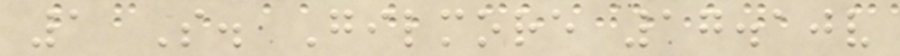1 S. Gilmore 17.10v
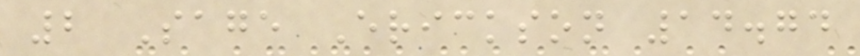2 Sage Erickson 14.74
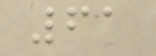61
